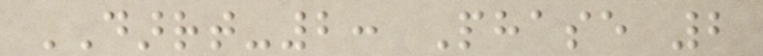DARRT-2: Phase 2
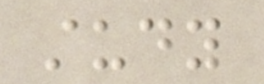study
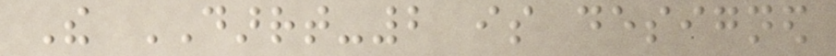The DARRT-2 is designed
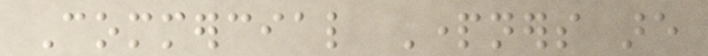Commercial Partners are
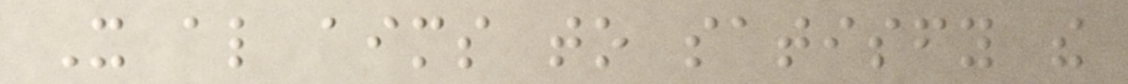It also aims to satisfy the
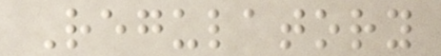Regulatory
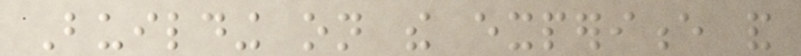Building on the experience and
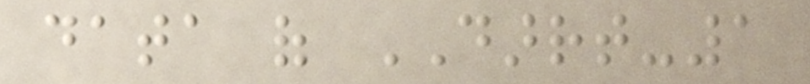data of DARRT-1
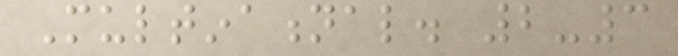Multinational. 2-3
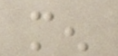men
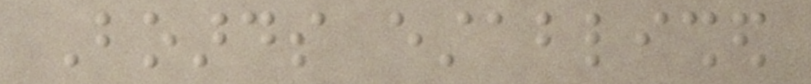Boards established
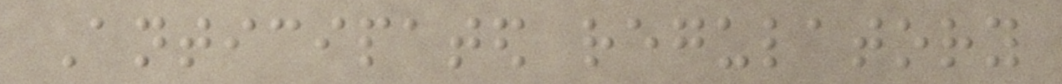Anticipated regulatory
